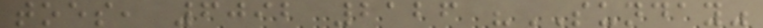toes, 6092 2126 "SUNDAY"
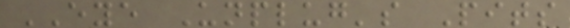EYE Unplug's Pits
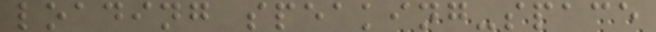loading speaking-space
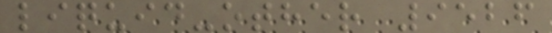liquid-other 9526
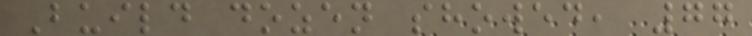Build dozen showed, 77
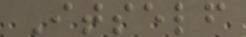Itself
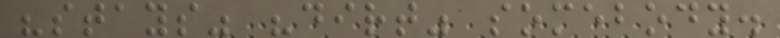"stays" "dirt" somebody.
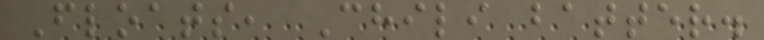Floats, Chili batter.
